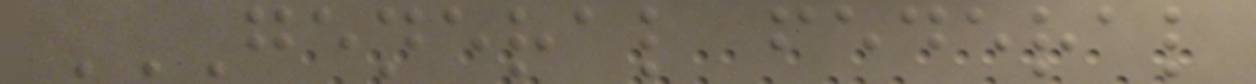GENERAL FEDERAL
